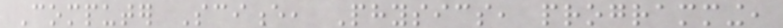Computer Science, Physics, programming,
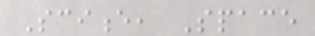Science, Space
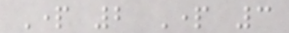Part 2 Part 3
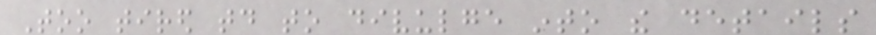Too tired today to divulge into the details
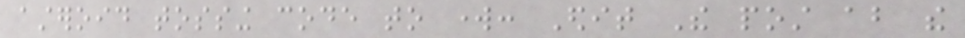asteroid tossing code to work: Edit The post about the
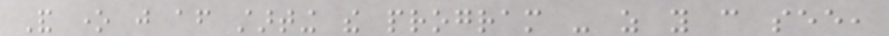And one just after starting the program - as you can see,
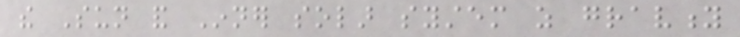the Sun and Inner solar system as gravity
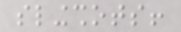slingshots!
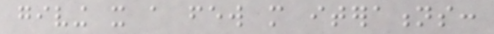giving it a few more iterations:
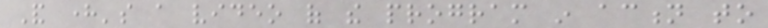And here's a video of the program in action to
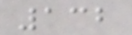132
